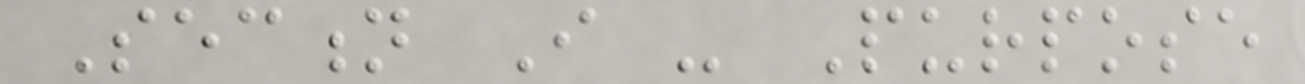Section I - Purpose
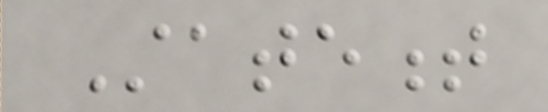Statement
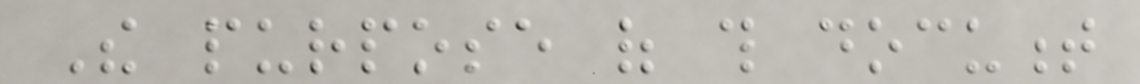The purpose of this document
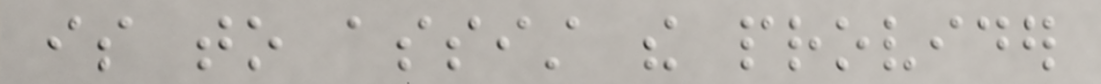is to assist the provider
